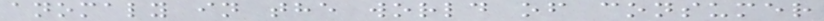anomaly in the world of consumer
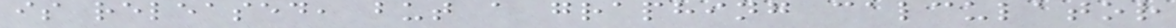is released, but a graphing calculator
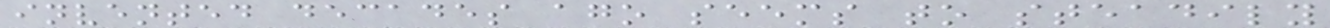invented decades ago seems to steadily
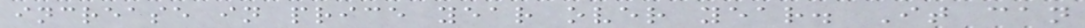increase in price year over year. It can
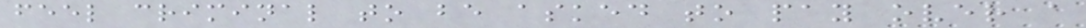feel criminal to be asked to pay over a
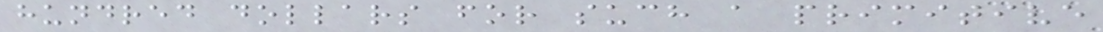hundred dollars for such a primitive
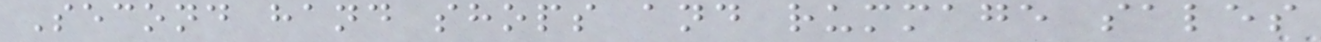Second hand shops and rummage sales
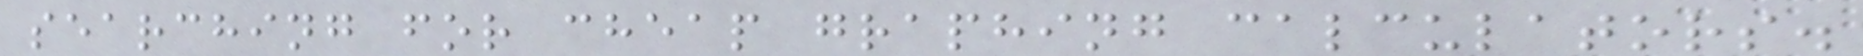searching for cheap graphing calculators.
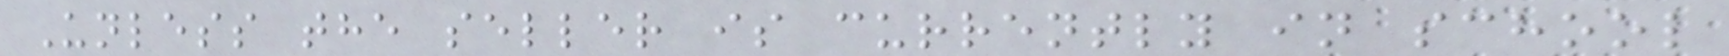Unless the seller is currently in school
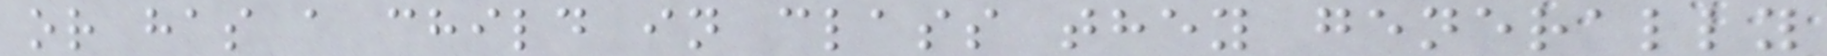or has a child in class they generally
